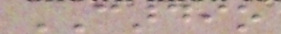CARDIO
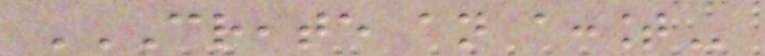CREATE AN ACCOUNT
